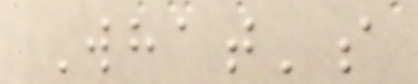What's
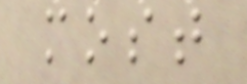most
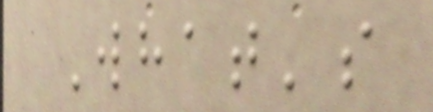What's
